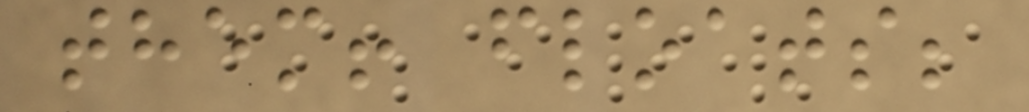them! floats;
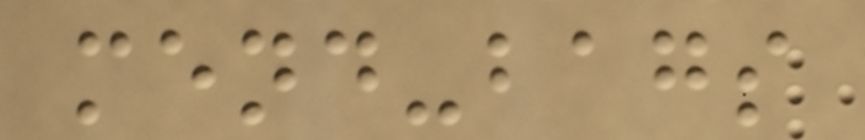mend-bags
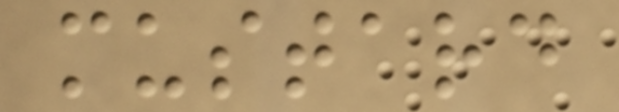mustard
